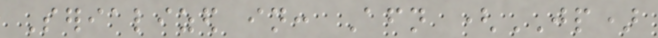Serialized in: Afternoon (JP)
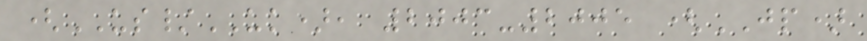(US/UK), 2003-2005 (JP)
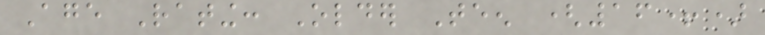Age Rating: Older Teen (16+)
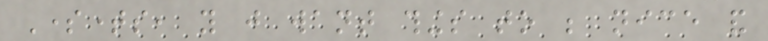Sometimes, you just want things to be nice and
